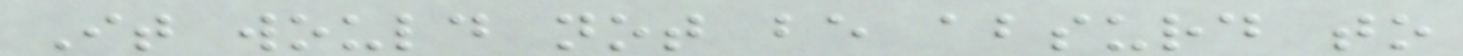It would not be absurd to
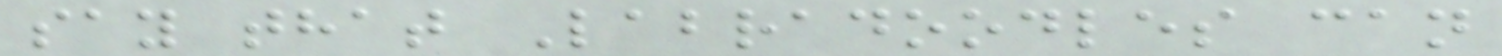say that Labradoodles can
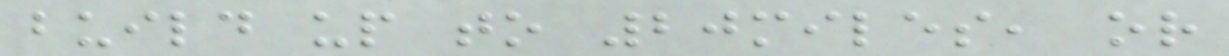build up to 20miles, or
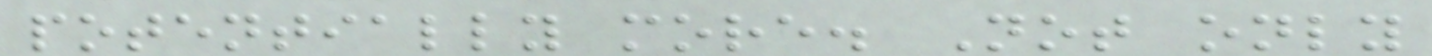potentially more. Not only
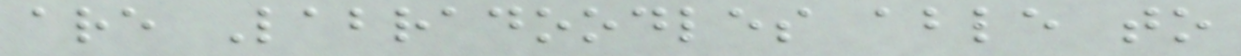are Labradoodles able to
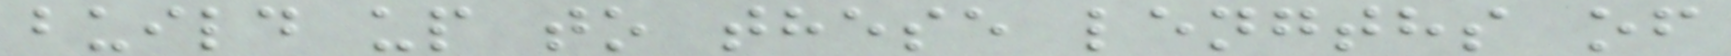build up to these lengths of
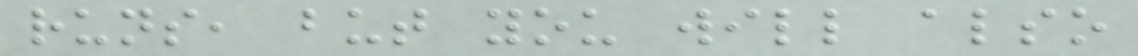runs, but you will also
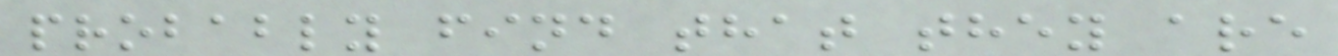probably find that they are
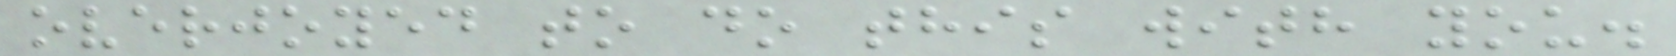overjoyed to do this with you.
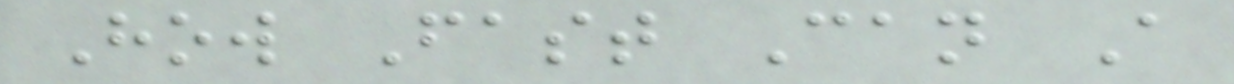How Fast Can A
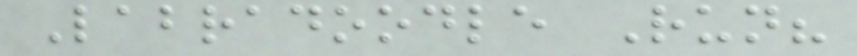Labradoodle Run?
